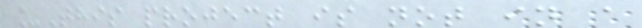_This project is not in a
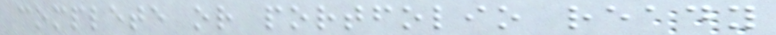complete or portfolio ready
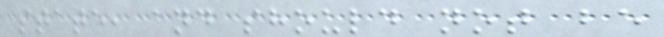state, and should not be
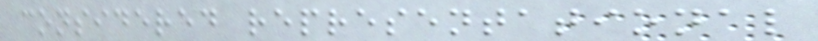considered representational
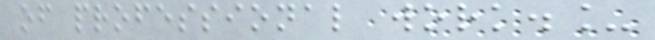of professional work._
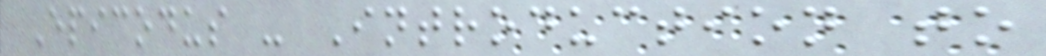Epicodus - Introduction to
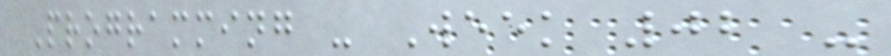Programming - Week 02 -
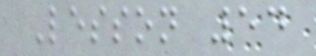Lesson 54
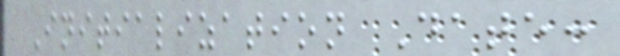Initialization Date:
